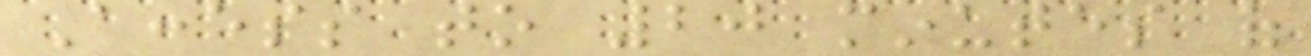Access to 20 minutes of
